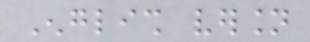English version
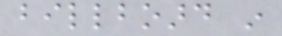billboard in
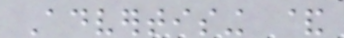Advertising &
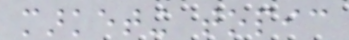marketing topic
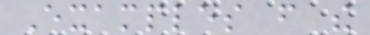Examples from the
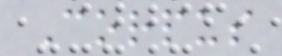Corpus
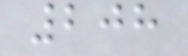208
